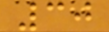30
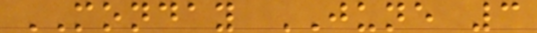MONDAY JUNE 3
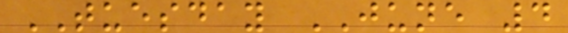TUESDAY JUNE 4
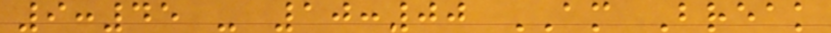9:45 - 10:00 AM Break
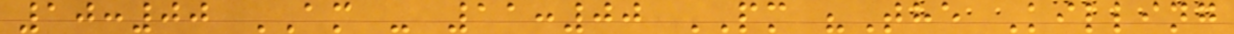10:00 AM - 11:00 PM "The Killing
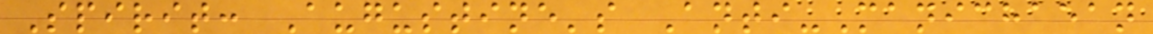Spirit: Augustine's Anti-Manichaean
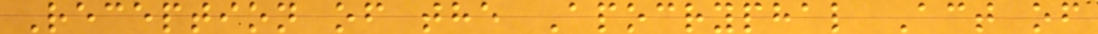Reception of the Apocryphal Act of
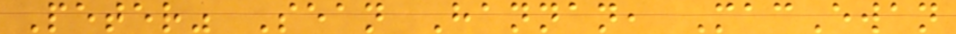Peter" Sean Hannan, MacEwan
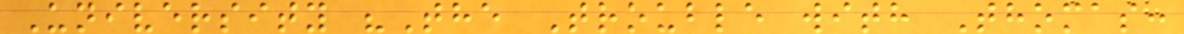University "The Trouble with Thomas:
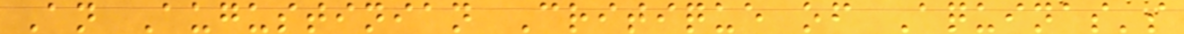An Augustinian Critique of Aquinas's
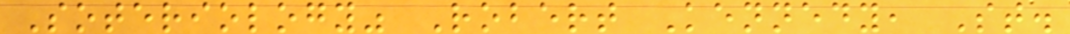Soteriology" Robert Kennedy, St.
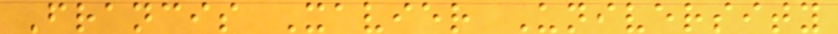Francis Xavier University
